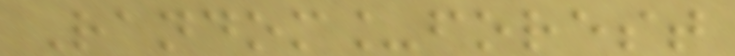Random_forest
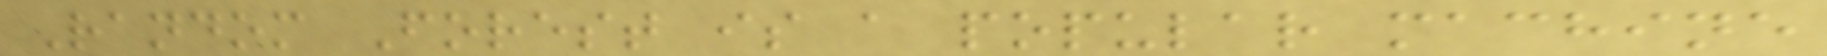Random Forest is a popular machine
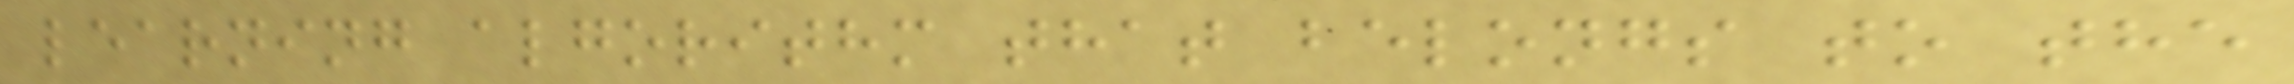learning algorithm that belongs to the
